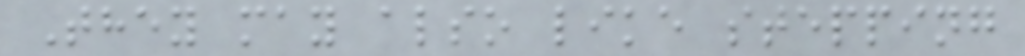They may also like stepping
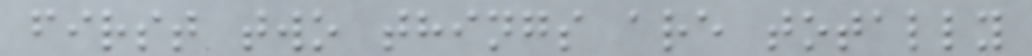first two things are totally
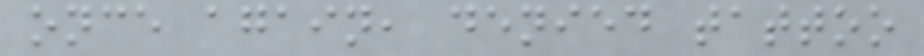once again, denied tattoo
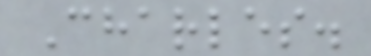Charles.
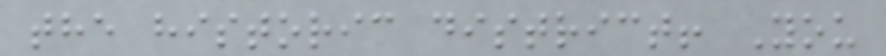the historic district! You
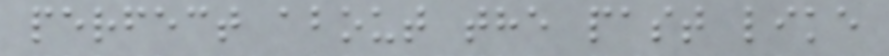perfect about the past like
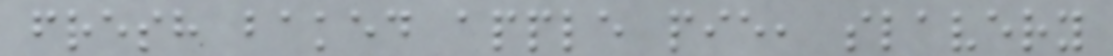fresh baked apple pie, slavery
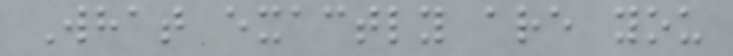What exactly are you
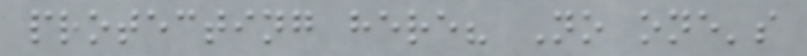protecting here? No one's
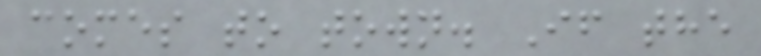comes to town. If the
